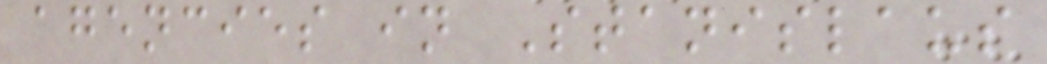agencies in Stanislaus
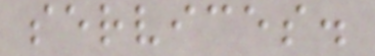services.
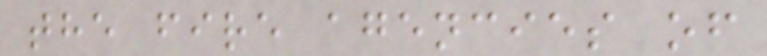the fire agencies of
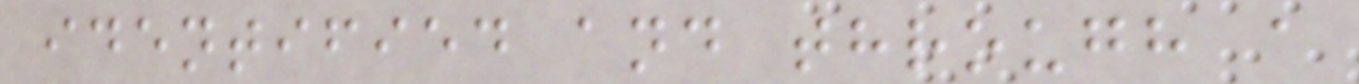identified and through a
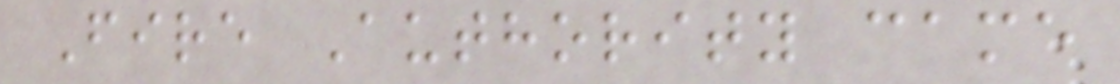Fire Authority came
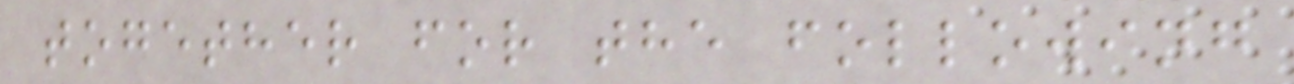together for the following
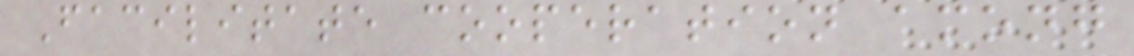Facilitate cooperation among
